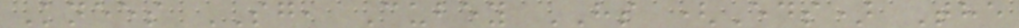Knees SG, Cubey HS (Eds) The
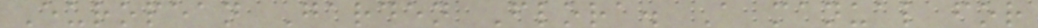European Garden Flora. A manual for
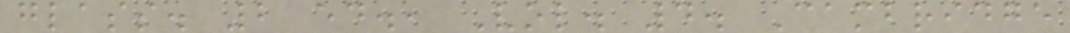glass. 2 ed., Vol. 4. Cambridge
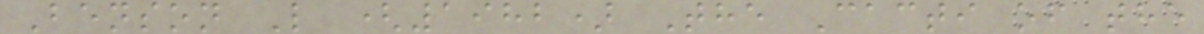Benson L (1982) The Cacti of the
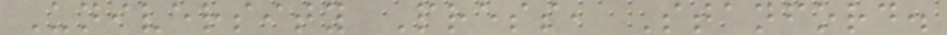University Press, Stanford.
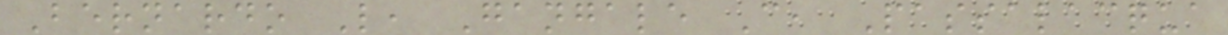Bernardo L, Gangale C, Passalacqua
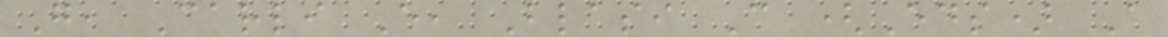G, Carli E, Blasi C (Eds) A
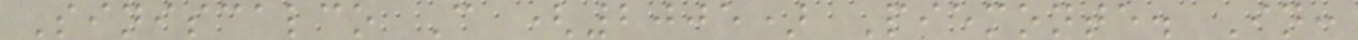Siniscalco C (2005) Piemonte. In:
